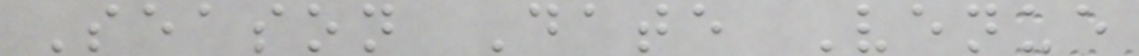Season Date Venue
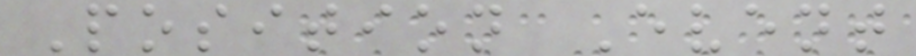Position Event
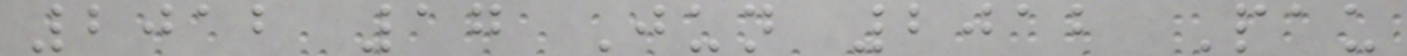2012 17 Jun 2012 Pau
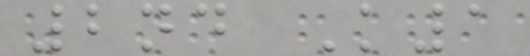2nd K1
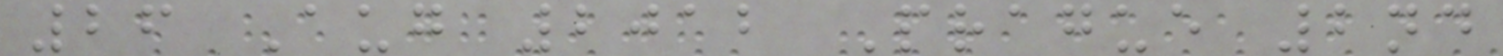26 Aug 2012 Prague 2nd
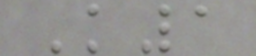K1
